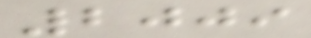2009
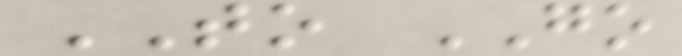TO GO
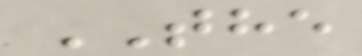THE
